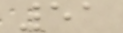51
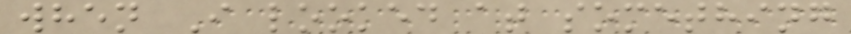when I looked at something
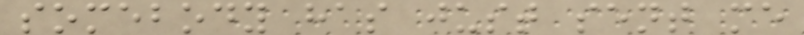somebody has just sent me
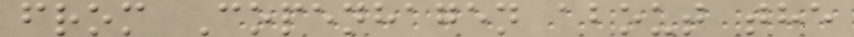from Copenhagen about the
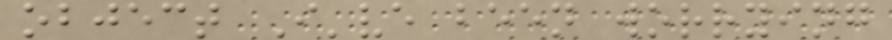object I've been worrying
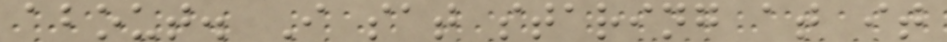about. I sat staring at it
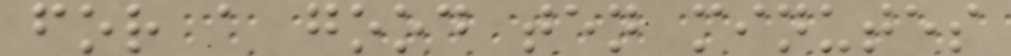for a good ten minutes
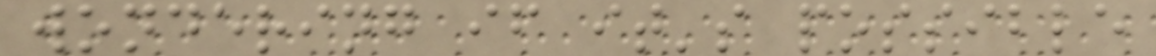wondering if it's possible
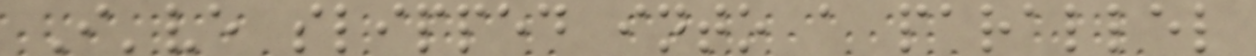I've slipped into a parallel
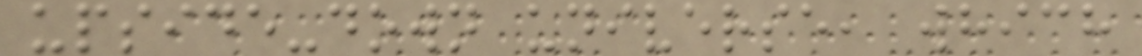upside-down universe, which
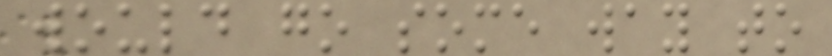would go some way to
